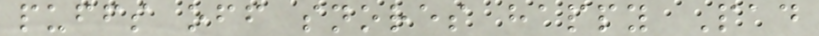puffs off snores happy Pad
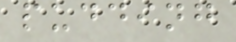pudding
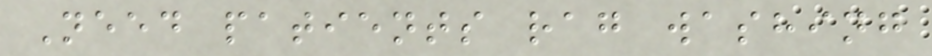Need patients rag washing
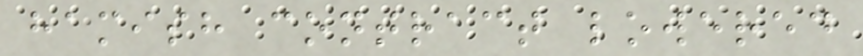hamish contract lowered
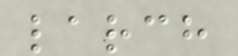larch
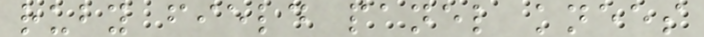ruby field panel knees
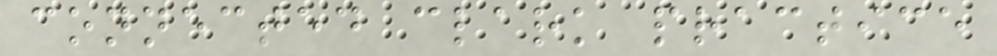connected clark practice
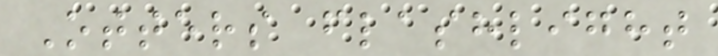Otters flashlight
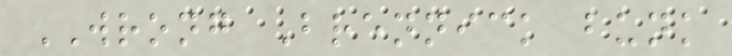WRONG Brennick bunk
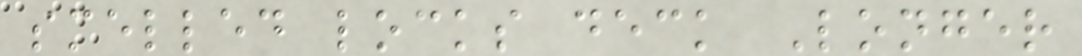smelled locks deck Longer
